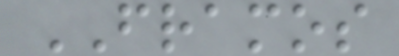FRAMOS
